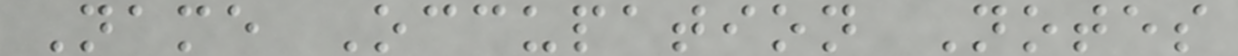Name Occupation Notes
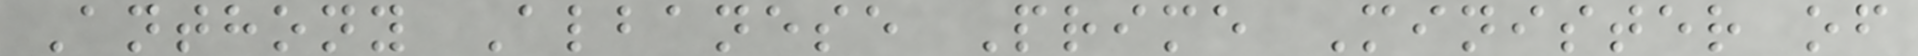Anthony Albanese Prime Minister of
